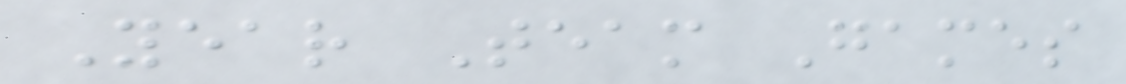Year Team Games
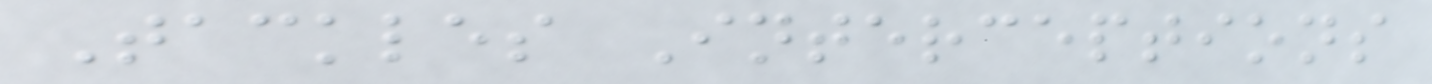Tackles Interceptions
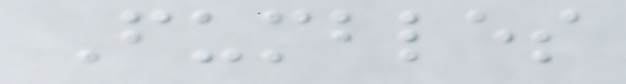Fumbles
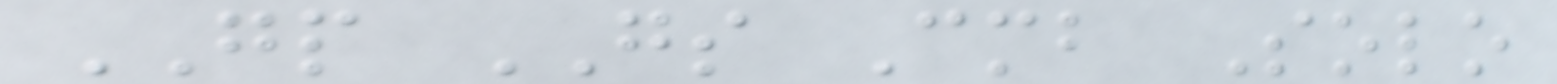GP GS Cmb Solo
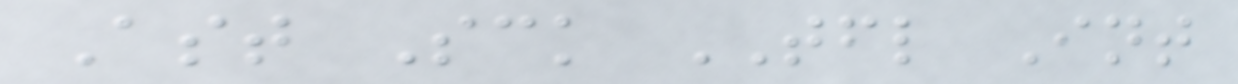Ast Sck TFL Int
